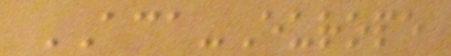ACA-Europe
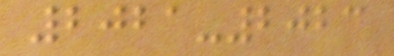2021-2023
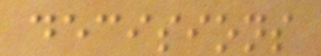decisions
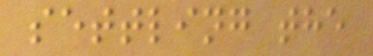settling the
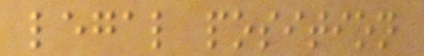legal position
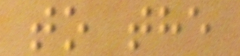to the
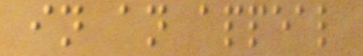in an appeal
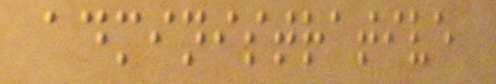administrative
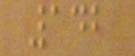142
